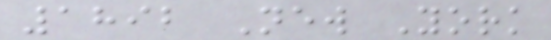1892 New York
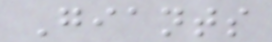Giants
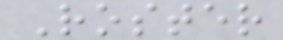Roster
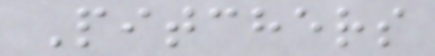Pitchers
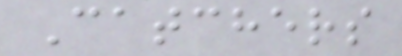Catchers
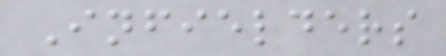Infielders
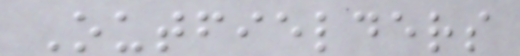Outfielders
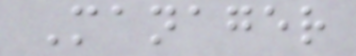Manager
